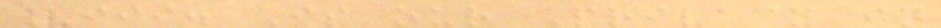III. Is our Privacy in
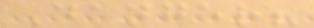Danger?
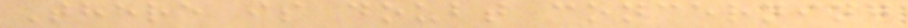There is doubt concerning
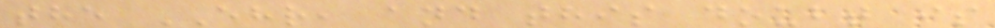the EHR, and this doubt is
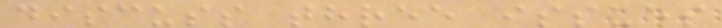discuss three issues
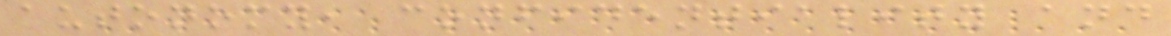autonomy, confidentiality and
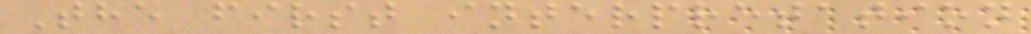The first interpretation
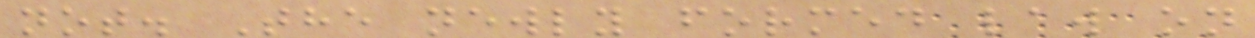not. The newly formed law on
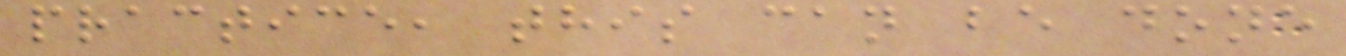practice, this can be done
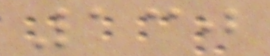130
